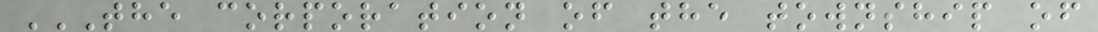THE CORPORATION OF THE TOWNSHIP OF
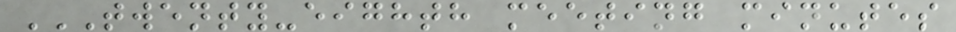TWENTY-EIGHTH MEETING MINUTES
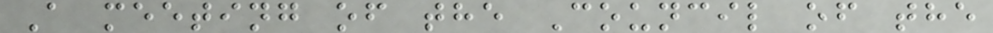A meeting of the Council of the
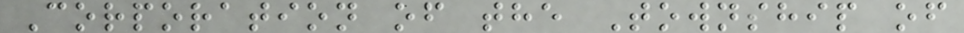Corporation of the Township of
